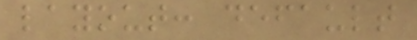layout: default
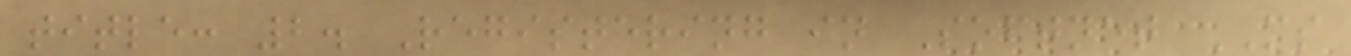title: 2. Registering in Softnet MS
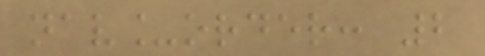nav_order: 2
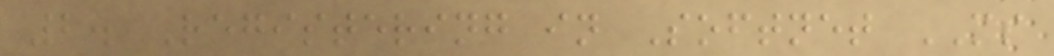2. Registering in Softnet MS
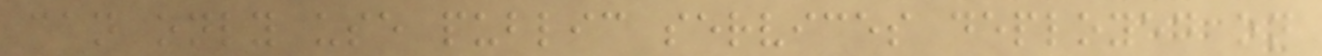can only use public services deployed on
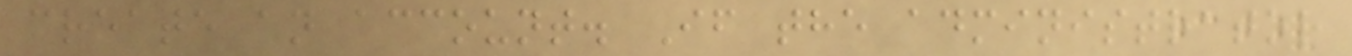create an account. If the administrator
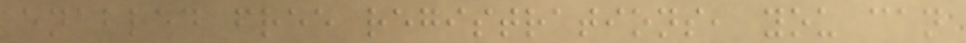enabled free registrations, you can
